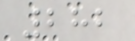282
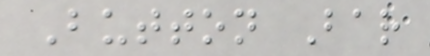Button Bar
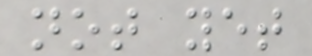not yet
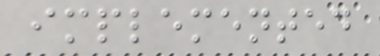implemented
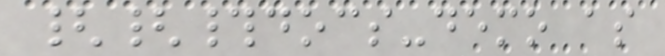{{#docs-demo as
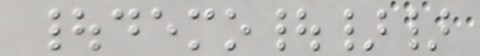|demo|}}
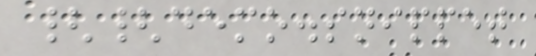{{demo.snippet
